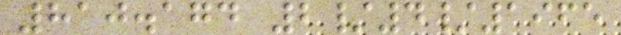810.174 2/4/1965
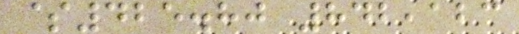$425.80 842,123
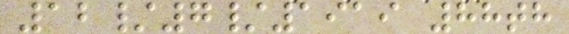12/7/1919 88th
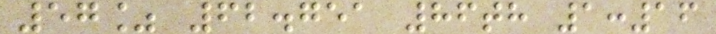57% 62.751 86th 1:16
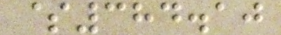$384.10
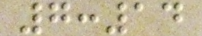7:14
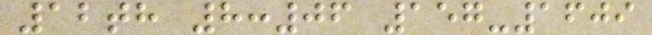12th 8:06 157-1609
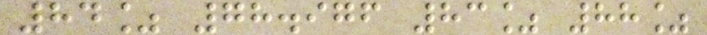84% 78.976 83% 88%
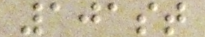101st
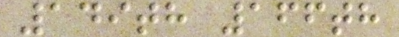149th 166th
